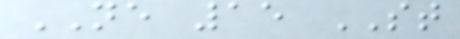NE 15 ST
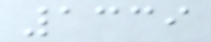1339
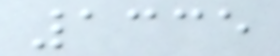1335
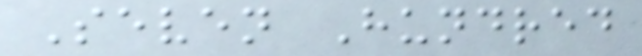Seven Hundred
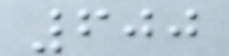600
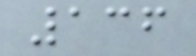136
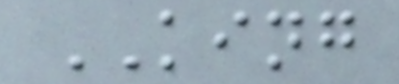KING
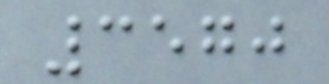3570
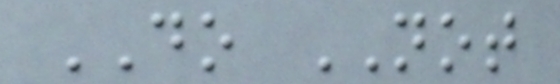DO NOT
